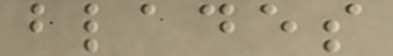blades
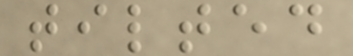tilted
